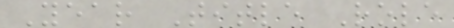Year Title Role
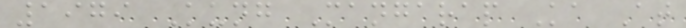1979 Kung Mangarap Ka At
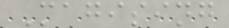Magising
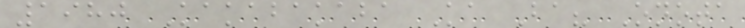1980 Kakabakaba Ka Ba? Onota
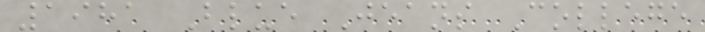1981 Blue Jeans College
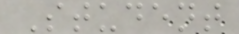Student
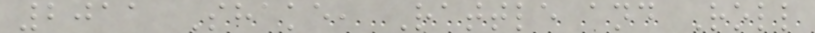2011 Shake, Rattle and Roll
